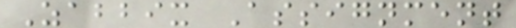Zabbix Assignment
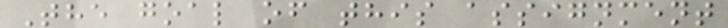The goal of this assignment
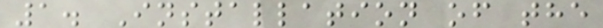1. Installation of the
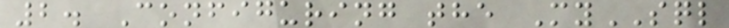2. Configuring the MySQL
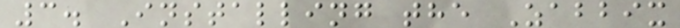3. Installing the Zabbix
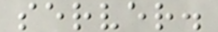server.
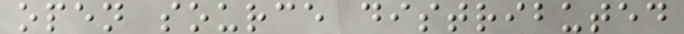open source distributed
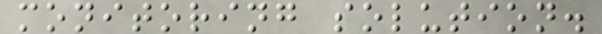monitoring solution.
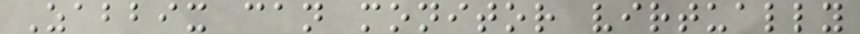Zabbix can monitor virtually
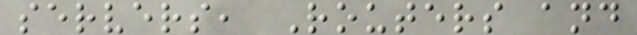servers, Routers and
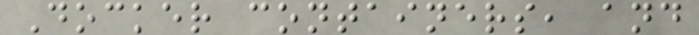Docker containers, and
